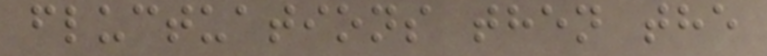fluctuations then the
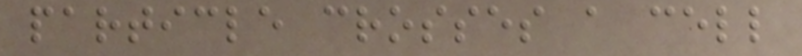particle crosses a cell
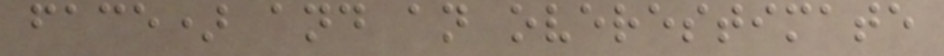face) and an overestimate
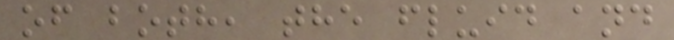of both, the fluid and
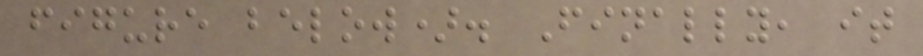figure below). Finally, it
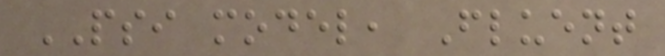PSI model, Fluent
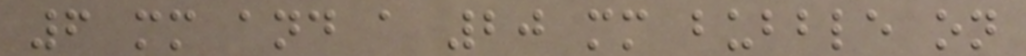6 mm and a 20 mm bubble on
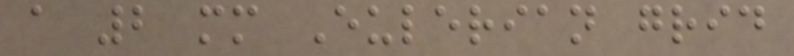a 2 mm Eulerian grid
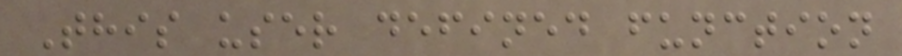This user defined function
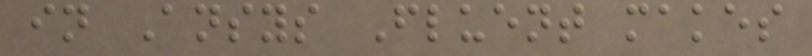in Ansys Fluent makes
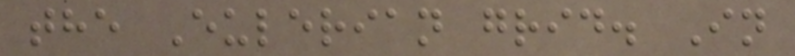the Eulerian grid. In
